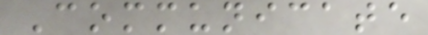Communicate
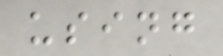using
